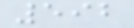592
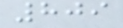809
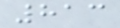813
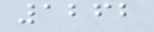1262
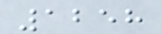1258
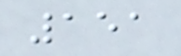151
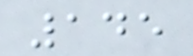145
